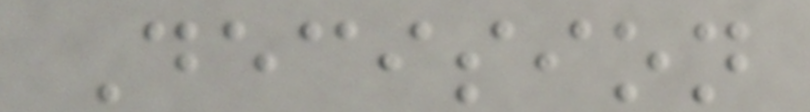Decision
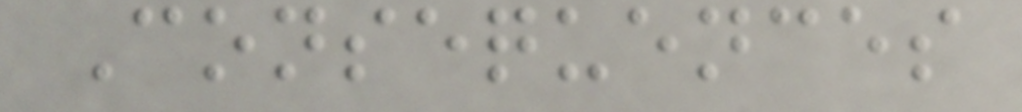Consequences
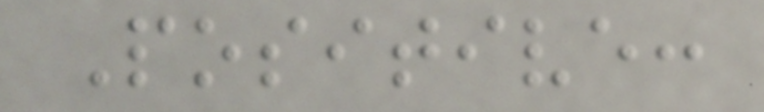Positive:
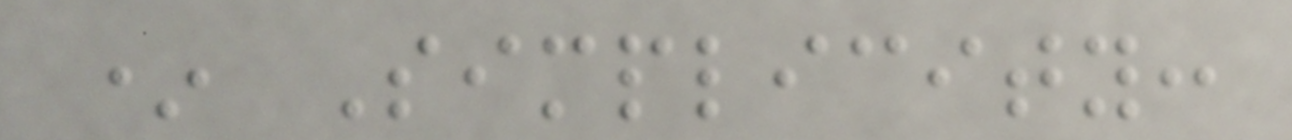* Simplicity:
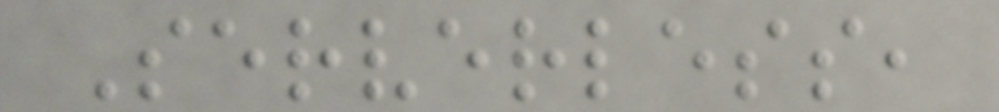Serverless,
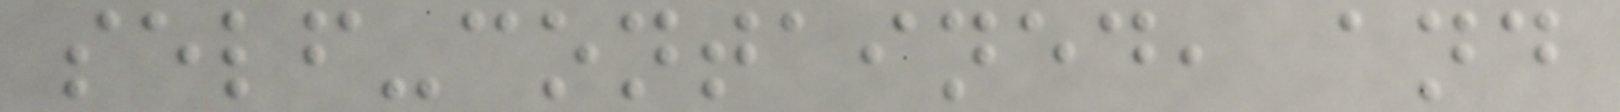self-contained, and
